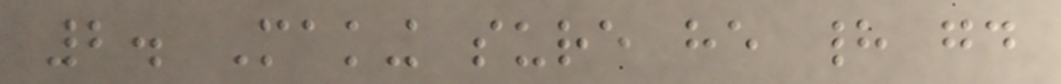2. Making sure he had good
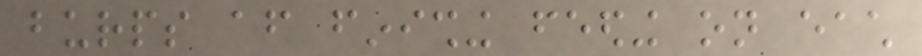burps after finishing feeding on each
